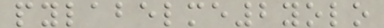pylabelme2yolo
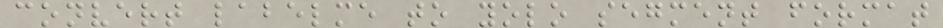convert labelme to yolo segment format
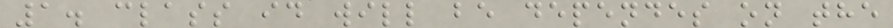1. class id will be dependes on the
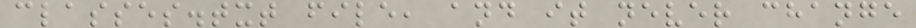classes.txt file, and it never change
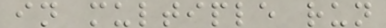in multiple run
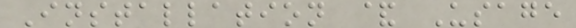Installation & Usage
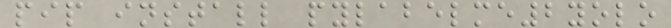pip install pylabelme2yolo
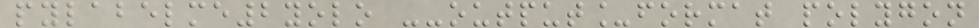pylabelme2yolo --output_format polygon
